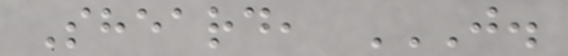Sheard, J.
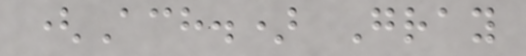(Ach.) Gray
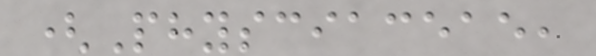(Physciaceae,
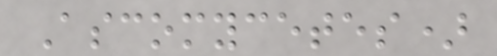Ascomycetes)
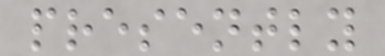presently
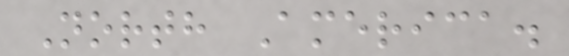North America.
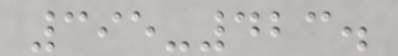395-423.
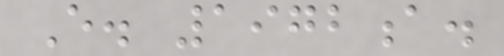E. 1972a.
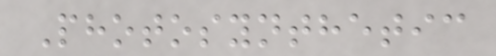Photosynthetic
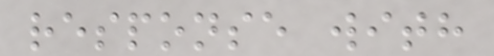response with
